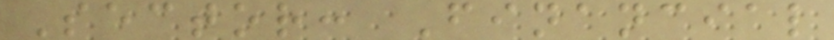Sector: Financial
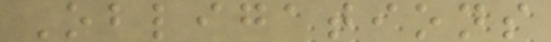Obligations
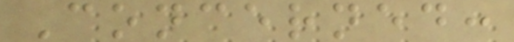Concerned:
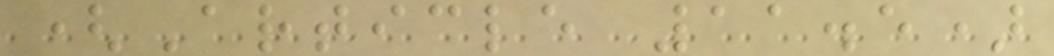(Article 11.5)
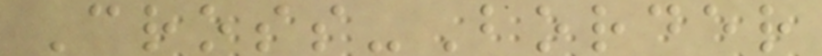Cross-Border
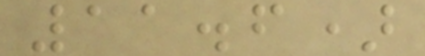11.6)
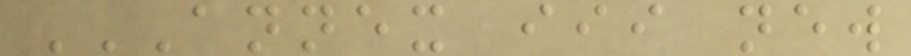ANNEX III NEW
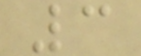3
